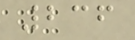236
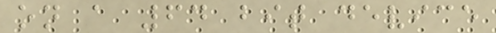on a 64 bit device
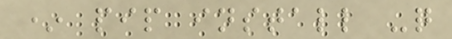* pip install -q
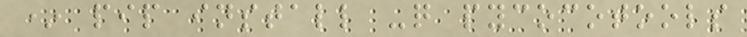* pip install -q pycocotools
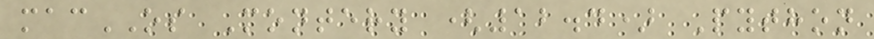macOS Montery (12.4) Python
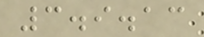3.9.13
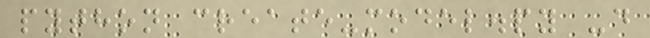python create-model.py -d
